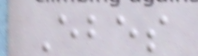Ebes
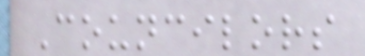Councilors
